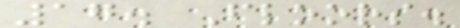17. Floors.
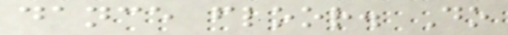dance floor. Do
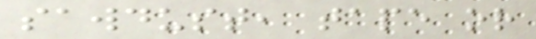sawdust, tape or
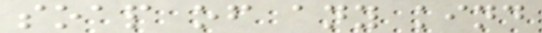soap of any kind
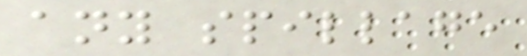any spillage
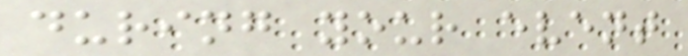during your event
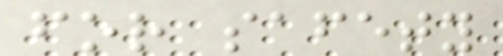for safety
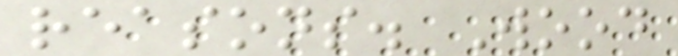reasons. Wood
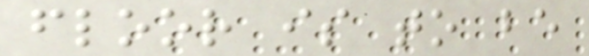floor is to be
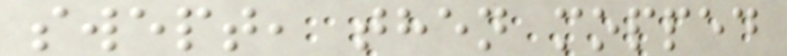swept, then mopped
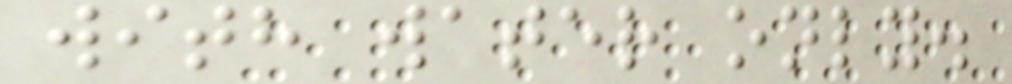with water only.
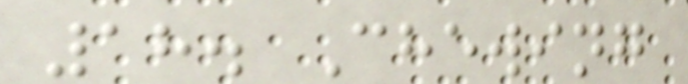18. Chewing
